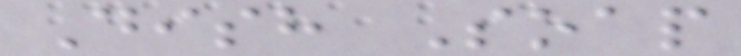Dish Soap
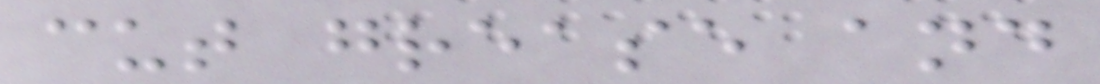cut grease and
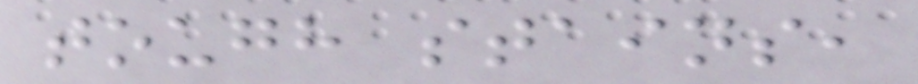tough stains,
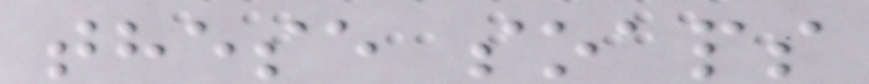these soaps
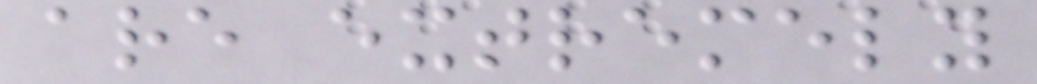are extremely
